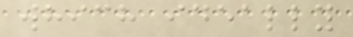which ideally
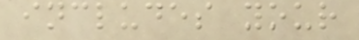includes your
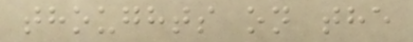thoughts on the
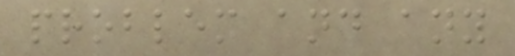problem and any
